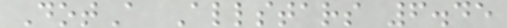DotA Allstars 6.45
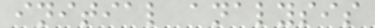initial analysis
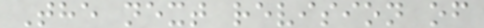The next revision of
